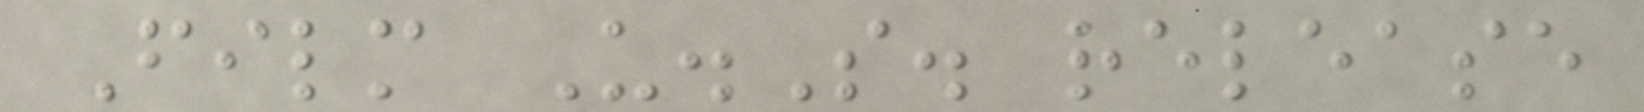Film U.S. release
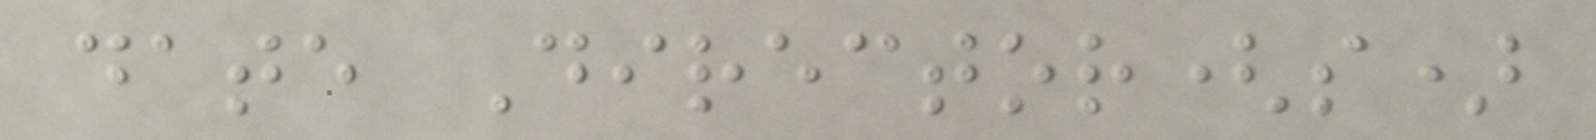date Director(s)
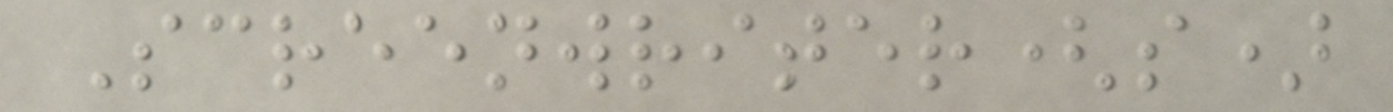Screenwriter(s)
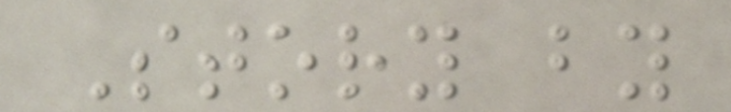Story by
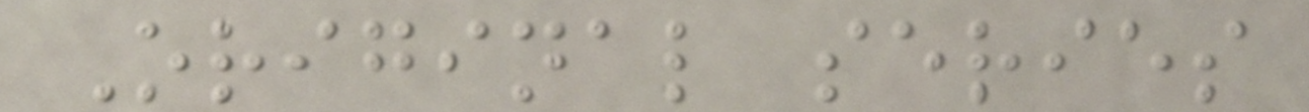Original series
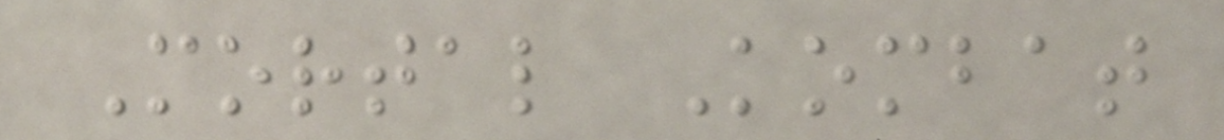Mortal Kombat
